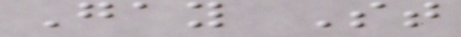Gay St
